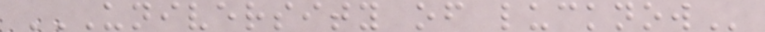UNIVERSITY OF LUCKNOW
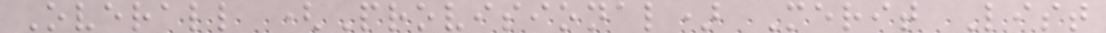Overall (Provisional) Merit List
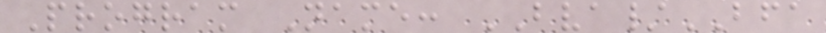Program Name: BVA/BFA
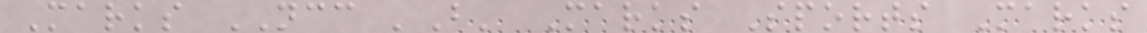Marks NCC 'B' Marks Sports Marks
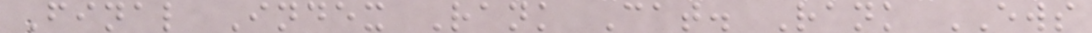Final Index Rank Cat. Rank EWS
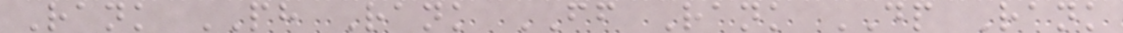Rank PH Rank FF Rank DP Rank
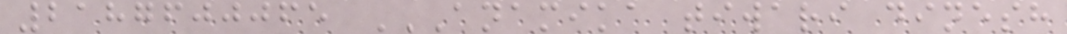2187600065 ANAMIKA TIWARI DINESH
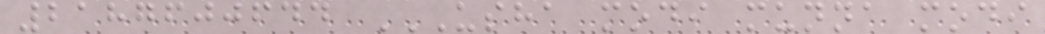2187600644 USHA MODI MUNNA MODI
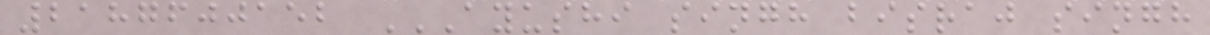2187600152 AYUSHI SINGH BISRAJ SINGH
